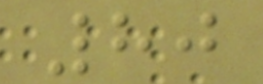80
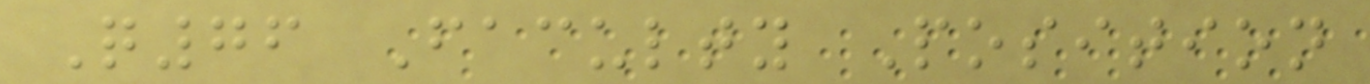Q76 Faculty Position
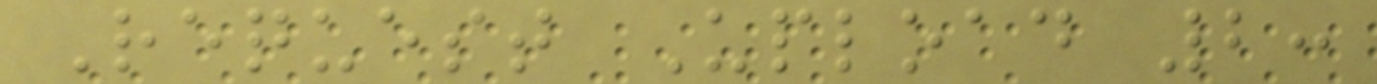Request Upload 2:
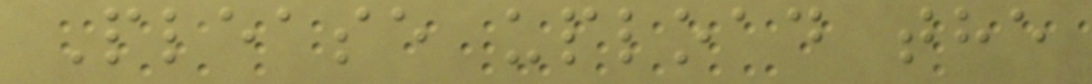Please upload the
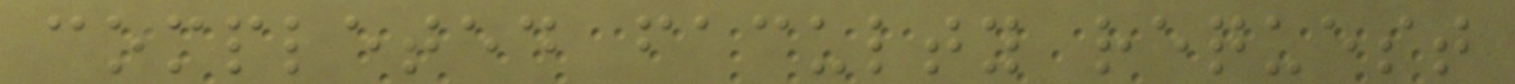completed faculty request
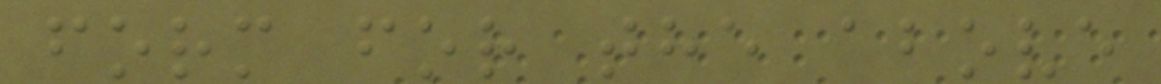form for the above
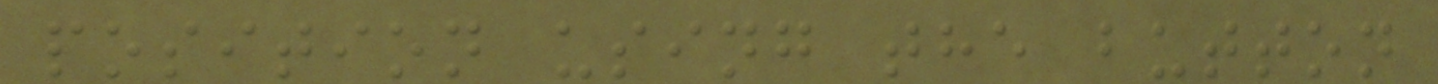position using the button
